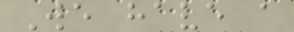We have a
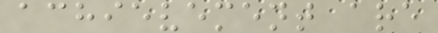achievement are
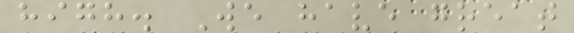high. We have great
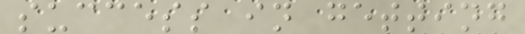success in getting
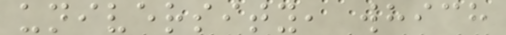university, which
